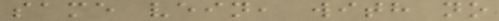same vein, with no
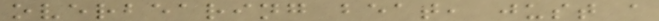overbearing beat, just a
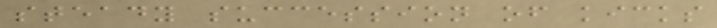steady succession of kicks
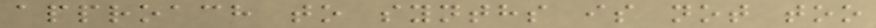approach to synths is not too
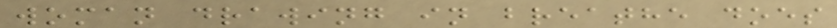woman drawing in breathe does
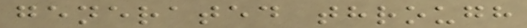generated through
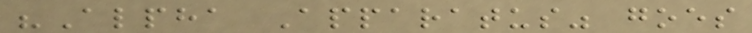"Alpha Apparatus" goes
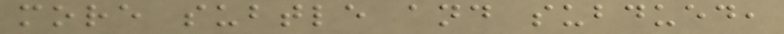more subtle and subdued,
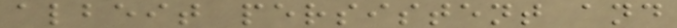albeit persistent and
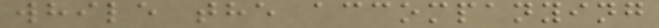while the accompanying
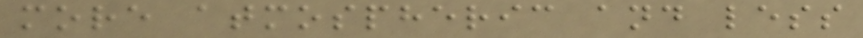more atmospheric and less
